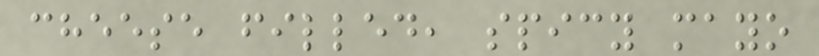cheese filled, spicy mayo
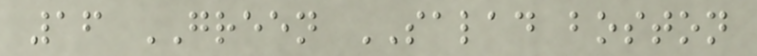16 GREEN SALAD boston
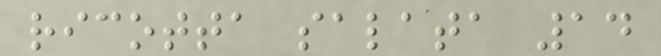ricotta salata 14
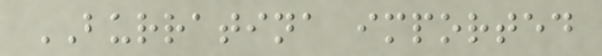BURRATINA imported
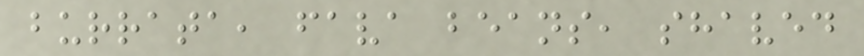burrata, fava beans, shaved
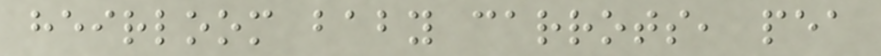heirloom baby carrots, pea
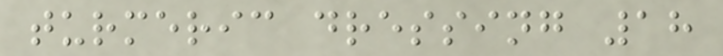turmeric dressing 18
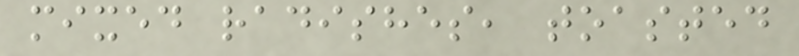mixed radishes, toasted
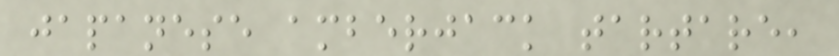japanese amberjack tartare,
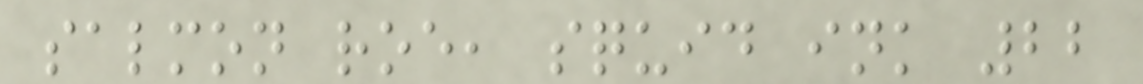salmon roe, squid ink 22
